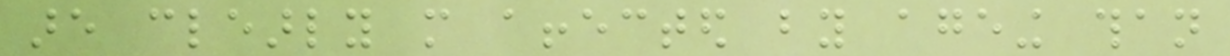are clearly more affected by ageing than
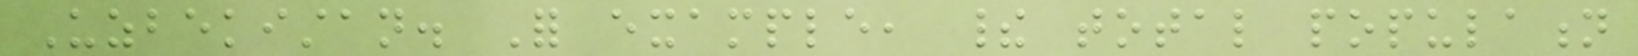Uzbekistan. For example, their total population
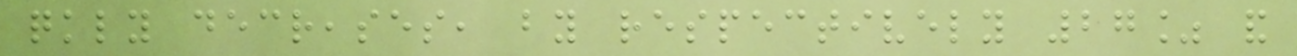quickly decreases, by respectively 27% and
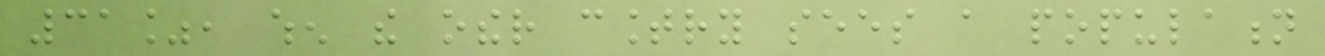31%, when the other country sees a population
